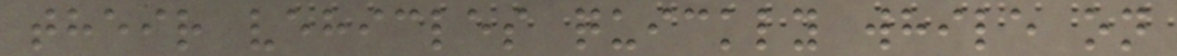their vehicles quickly while on
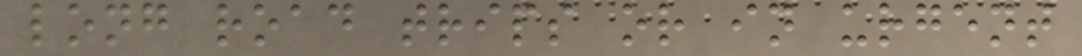long road trips or in urgent
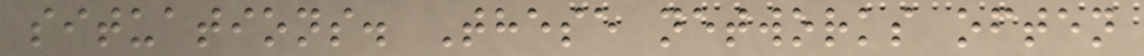situations. These networks often
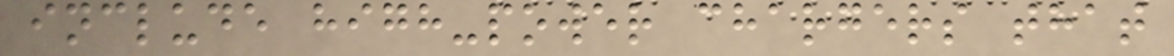include high-power chargers that
